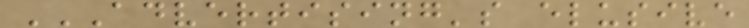ADVERTISING'S ELUSIVE
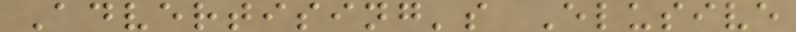Advertising's Elusive
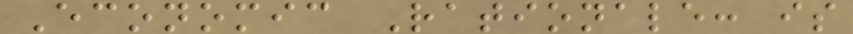Economic Rationale: is
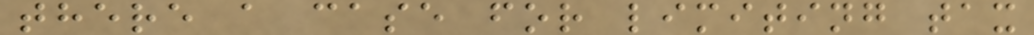there a case for limiting tax
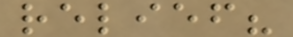relief?
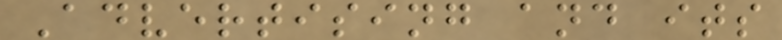Advertising and its
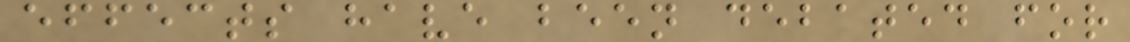effects have been debated for
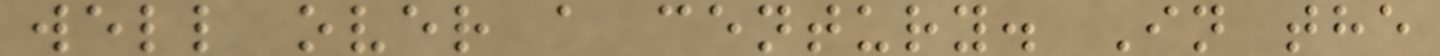well over a century. In the
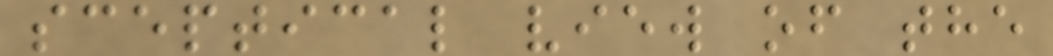sceptical view of the
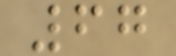67
